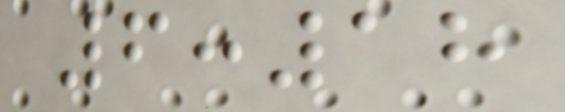6:18
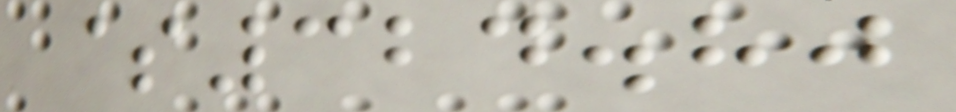$324.80
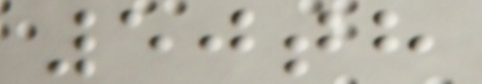50th
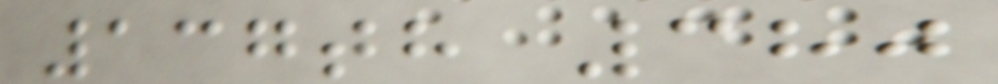137th 380
